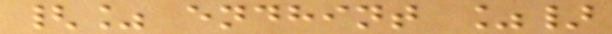{% endhint %}
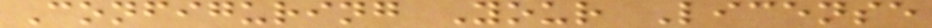Configuring Your License
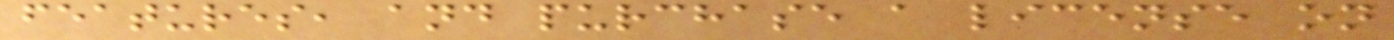features, and purchase a license on
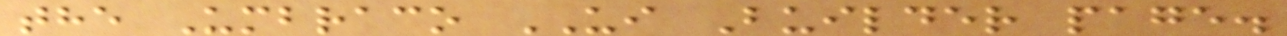the Umbraco UI Builder page.
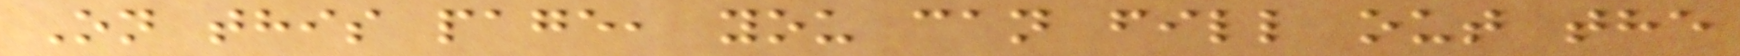On this page, you can fill out the
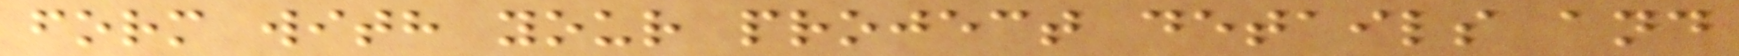form with your project details and
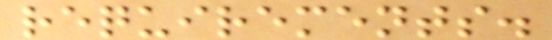requirements.
